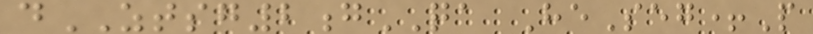dZTSG2gQA HeSeg+P
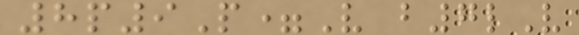8p9P=V b7lV
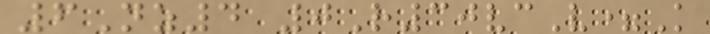6Nz4 0R30vcV=K
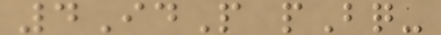4IdP pBq-
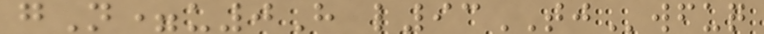gN=u0H l93TJwfuq
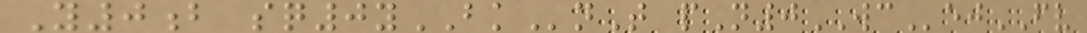Y0b sq0yBKnT pN0WCejFV
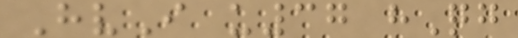HvI u37 hQg
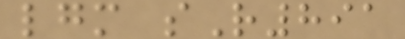lgm sR891
